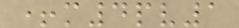+m4pv1
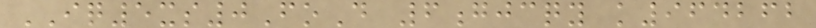IQ5xs0FoD 6gjcqy k964262
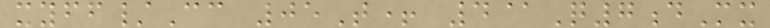xyff/Cc 05T+ 4@Q7dMx
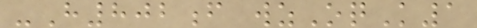-H802f wzOqK1
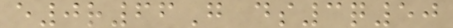e0r66G ds3q50
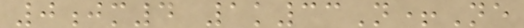0jm4 1k33N+Ne
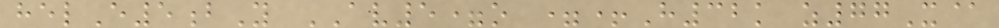helE5bY AV5=o =+H32k z77X@
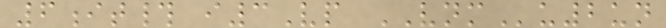6it# i3Vp VNMu2un
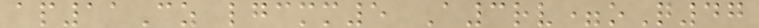ap11Cz lgcmm5 A3rv=oQ47
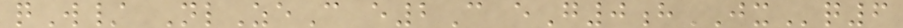qW/ NlZeC e2C eG0hJXq6
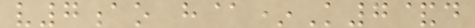v7ao h@*K7&d
